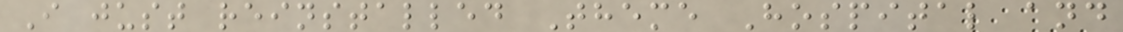I just reinstalled Theme Hospital and
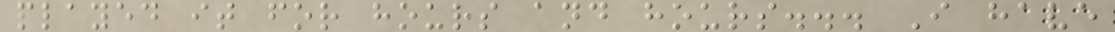played it for hours and hours... I have
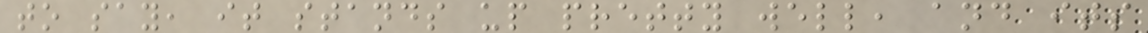to say, it stands up pretty well, and its
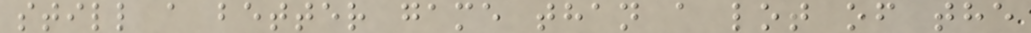still a better game than a lot of the
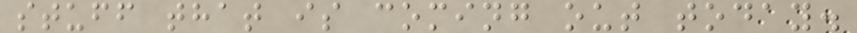stuff that is coming out today.
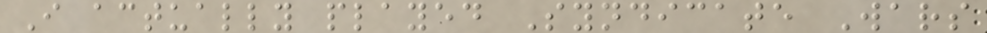I actually played Syndicate Wars
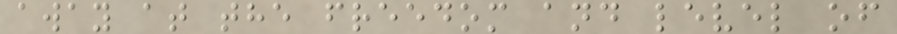away at the freedom and level of
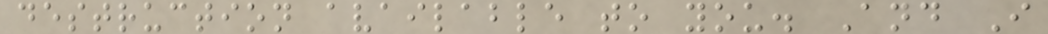destruction available to you. And I
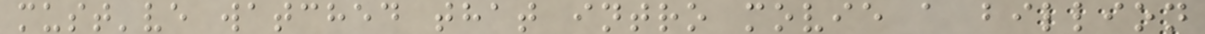must've watched that intro movie a billion
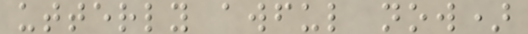utterly awful now)
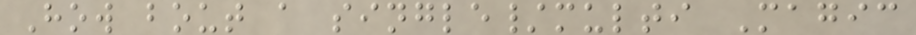How bout a single/multi Magic
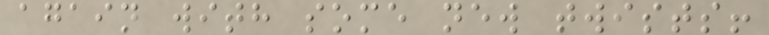again with some new twists!
